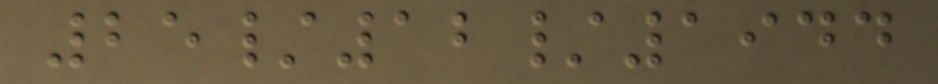25/12/1944
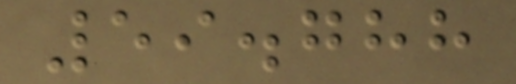59.788
